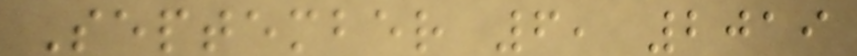September 6, 2019
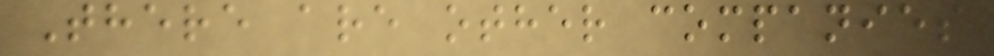There are other companies
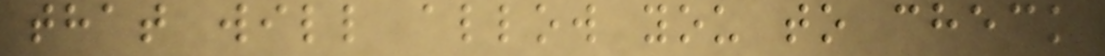that will allow you to check
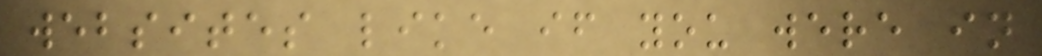websites like if you were in
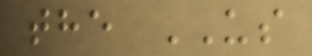the US
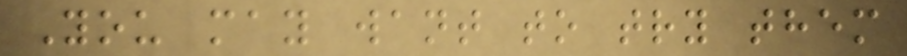You may want to try them
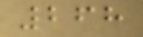268
